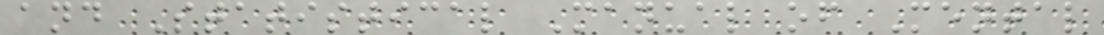and Statistical Manual of Mental
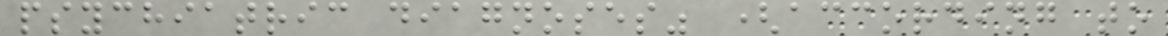psychiatric diagnoses" (according to
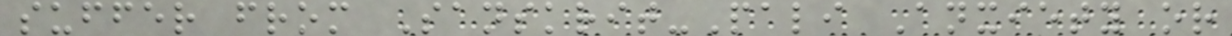suffer from Sanskrit-Pali Anxiety or
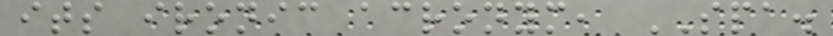its ironic acronym, SPA.
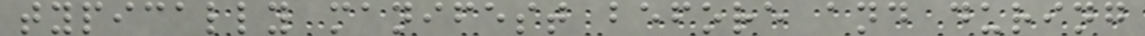typically manifest before and during
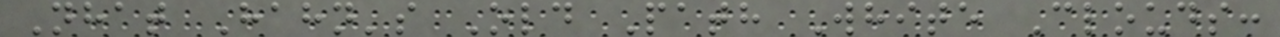Nhat Hahn's Old Path White Clouds:
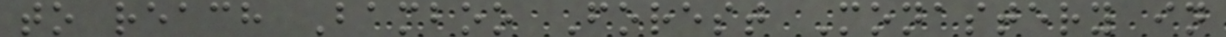to reach Bamboo Forest Monastery in
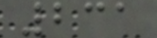231
